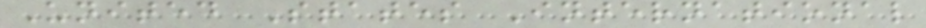United States International
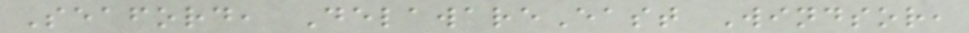Seaford, DelawareEast Windsor,
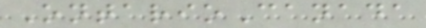OntarioCanada
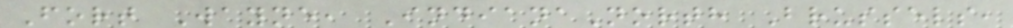Fort Wayne, IndianaNorth Brussels,
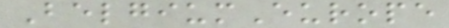BelgiumEurope
